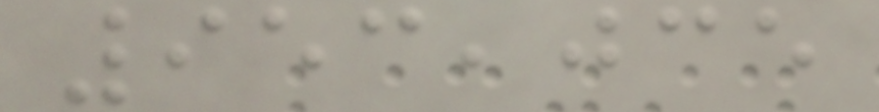953,035
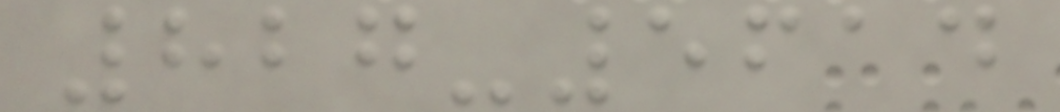827-5614
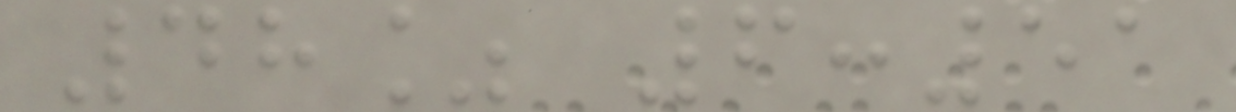48% 6:51
